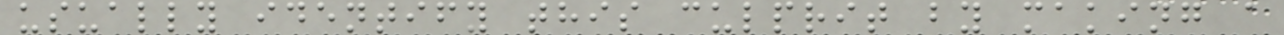usually identify this culprit by making a
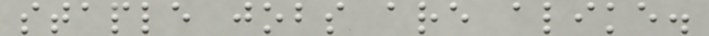staple jobs are alike.
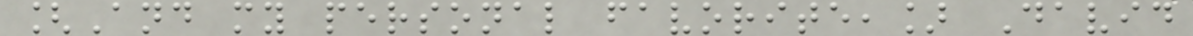[And my personal favorite,] David
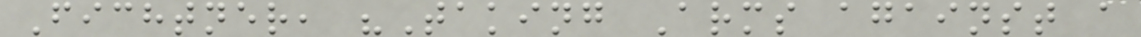Fichtner, "Taking Arms against a
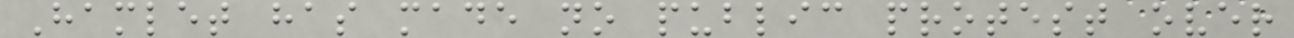Hamlet has made no public protest over
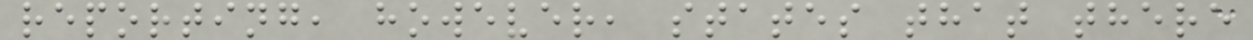reporting, however, states that there
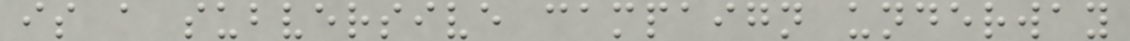is a subversive campaign underway
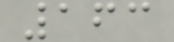163
